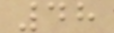48
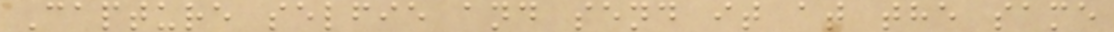Capture selfie and send it at the same
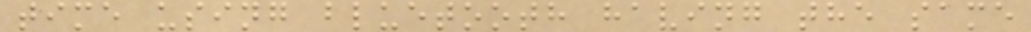time using bluetooth having the same
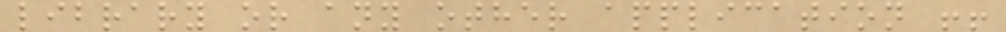library or any other application !!
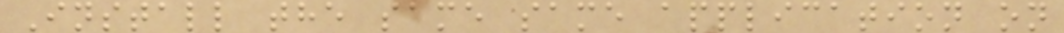Install the same same application on
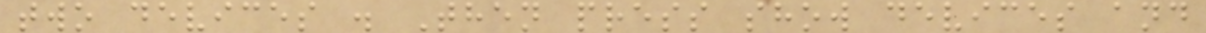two devices . Then press show devices and
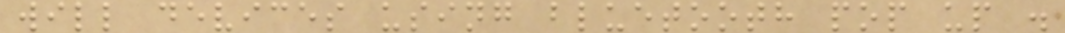will devices using bluetooth pop up .
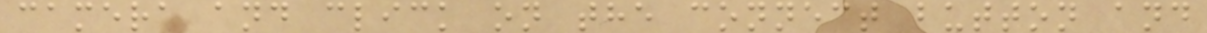camera and click on the connect button and
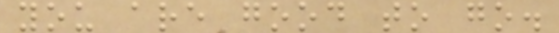you are good to go.
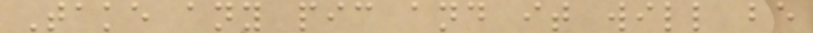Take any pic and it will be
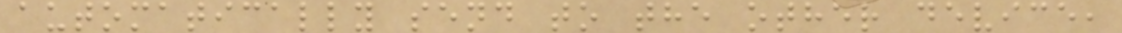automatically send to the other device,
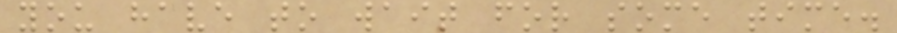you have to wait for some time.
